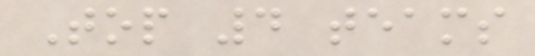Top 4 teams
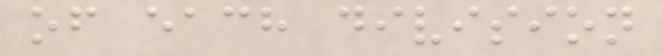of each division
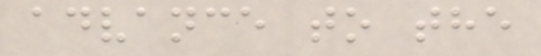advance to the
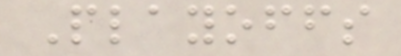Playoffs
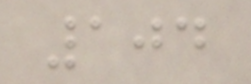104
